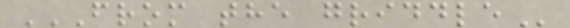FROM THE GRIDDLE
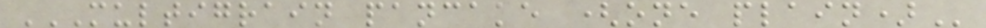MULTIGRAIN PANCAKE (ONE PLAIN)
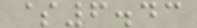$6.43
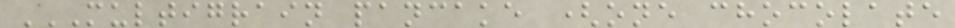MULTIGRAIN PANCAKE (ONE CHOCOLATE
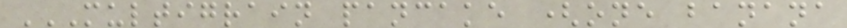MULTIGRAIN PANCAKE (ONE BANANA
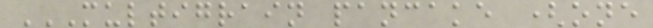MULTIGRAIN PANCAKE (ONE
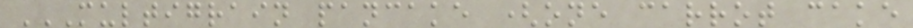MULTIGRAIN PANCAKE (ONE CARROT CAKE
